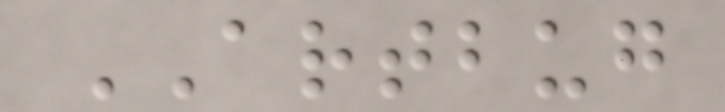ARTBUG
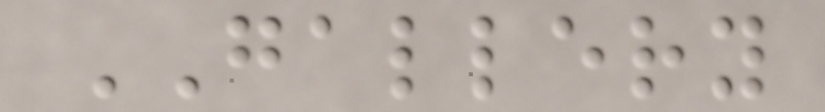GALLERY
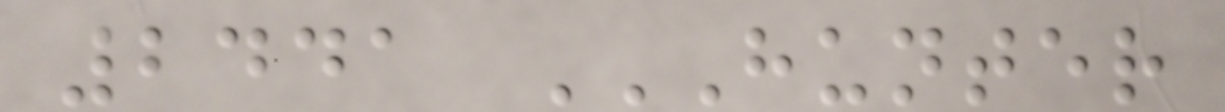2441 HUNTER
